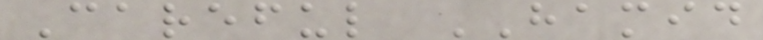Careful HAMID
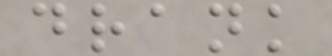drank
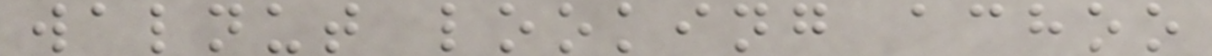walnut looking achoo
